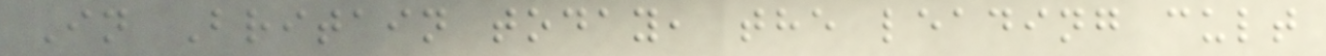In Britain today, the leading cult
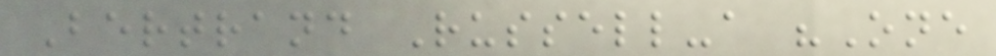Bertrand Russell-a "One
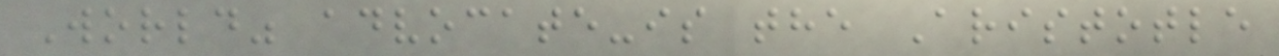World" advocate-is the Aristotle
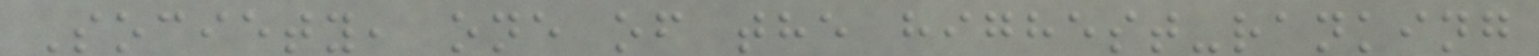Society, one of the highest-ranking
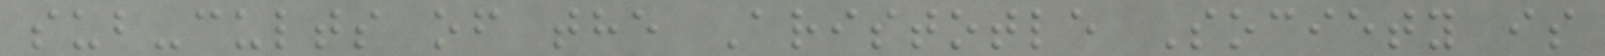sub-cults of the Aristotle Society is
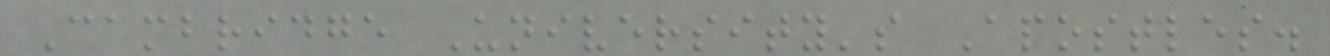Cambridge University's Apostles.
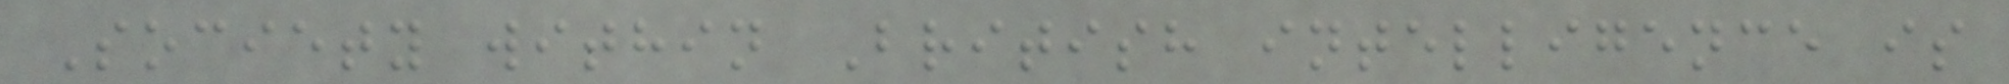Society within British intelligence is
